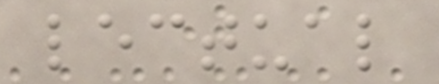lectual
